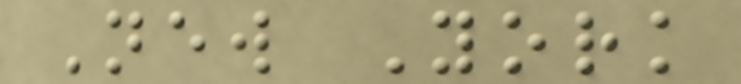New York
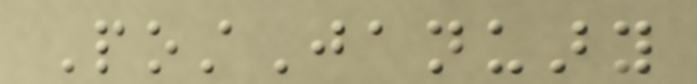PostJanuary
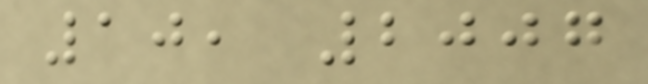10, 2007
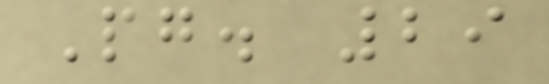Pg. 29
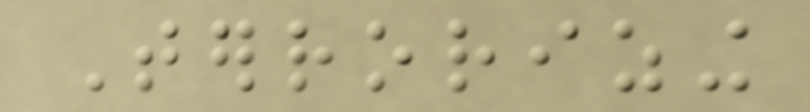Terrorizing
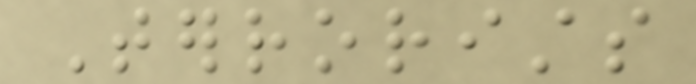Terrorists
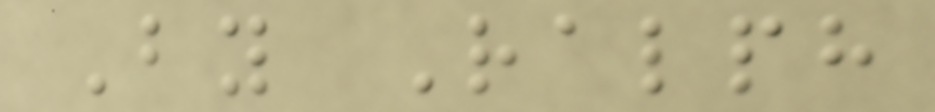By Ralph
